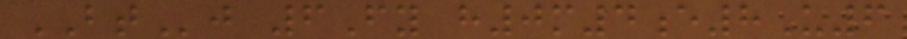BTj 6Fy h0m4e8U6
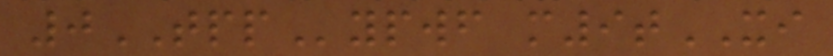0TPPypwf m9tXI
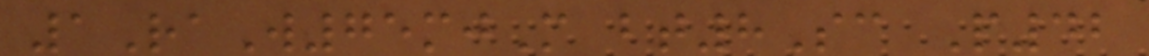1RaW75mjM bt8Sc P42
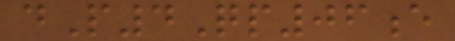dP4Qp06e
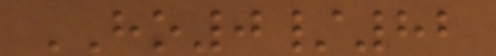HO0/82
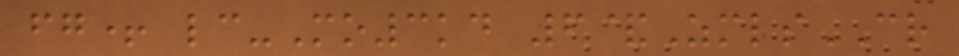fg+ lc-Mo3kd 6&ZmlsCR
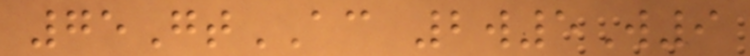75GtAC 2w5W9
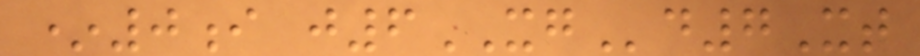*0i j6XGd7Xt
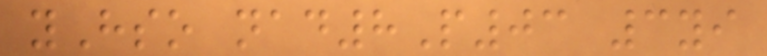yHso nad8P03 3yi
